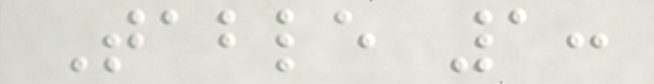Table 1:
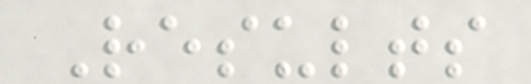Results
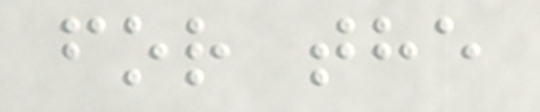for the
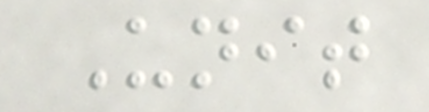Unit
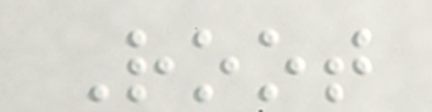Root
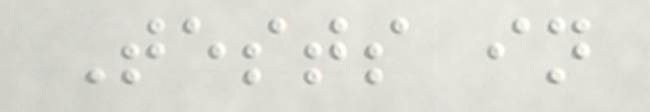Tests in
